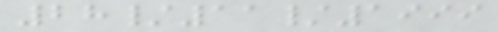28/11/1999
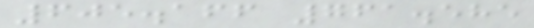605.166 761.585
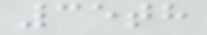35th
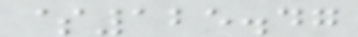$125.47
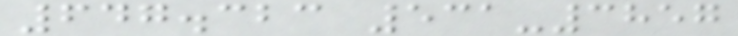647.323 531-3857
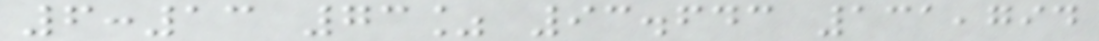6:13 73% 93.643 131,794
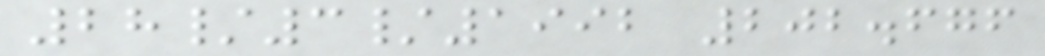28/3/1992 202.676
